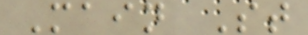Main St
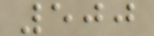500
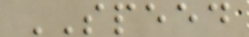SPEED
